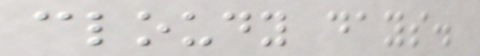cloudy days.
